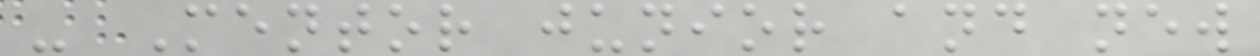- Mentor junior and new
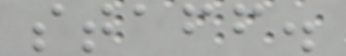staff.
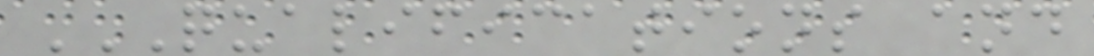QUALIFICATIONS AND
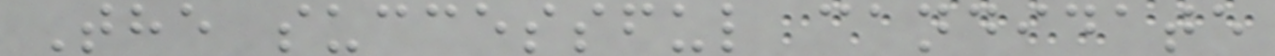The successful candidate
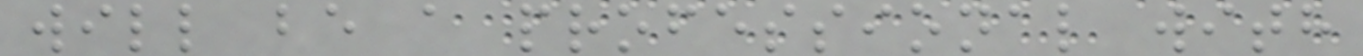will be a professional with
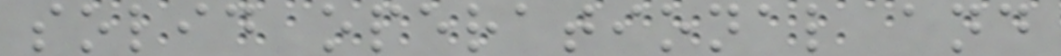solid operational and
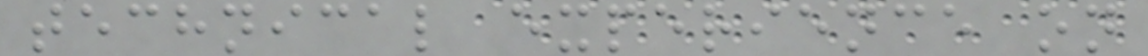technical experience on
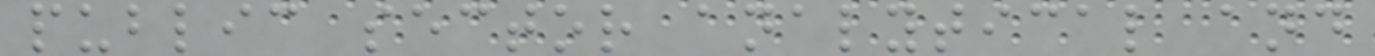public sector analytical and
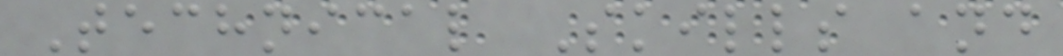Technical Skills and
